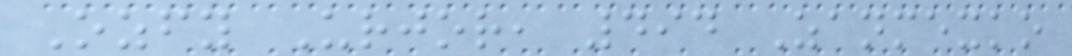Ozfy Urjor, 494 Zanmexko
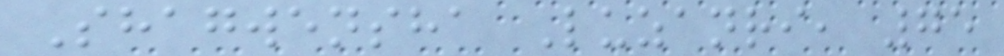Shagwensha Luzanri, 75
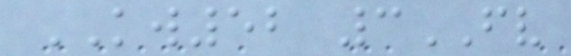KW52 3FV
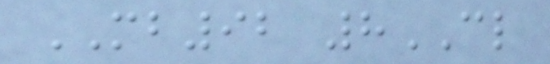MB92 8CL
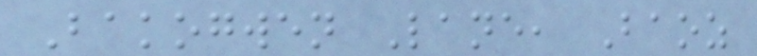Bakogwen Lane, Baoz
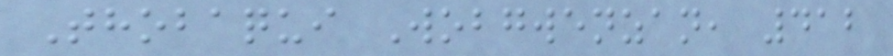Thobaqui Wobgwenzan, 412
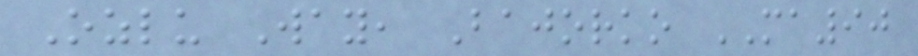Ozlu Way, Bajorko MA90
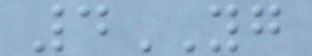4YG
